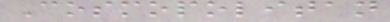Cosmopolitan
